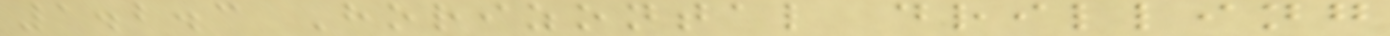1.2.3 Horizontal drilling
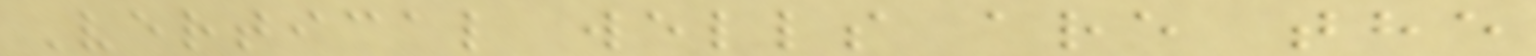Vertical wells are the
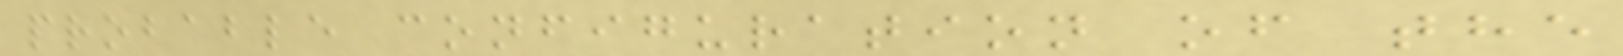probable configuration of the
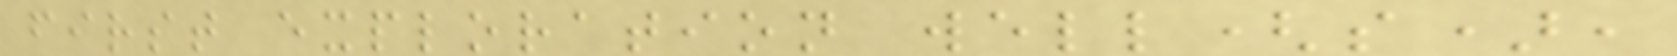first exploration well(s),
